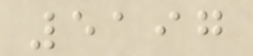5197
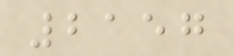2157
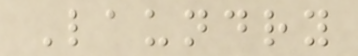Laundry
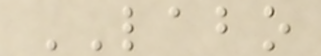LABO
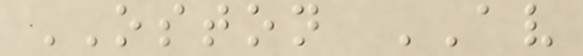OSTON AV
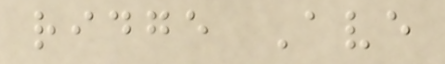ridge Ave
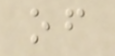of
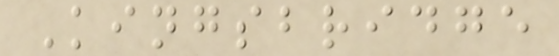Kingsbridge
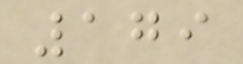179
